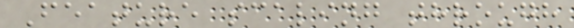Feature scaling through
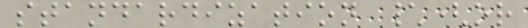standardization \(or
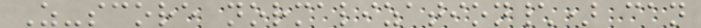Z-score normalization\) can
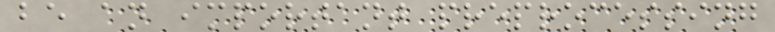be an important preprocessing
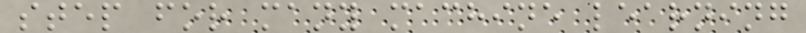step for many machine learning
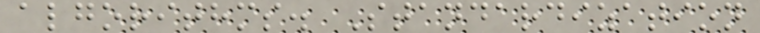algorithms. Standardization
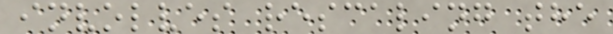involves rescaling the
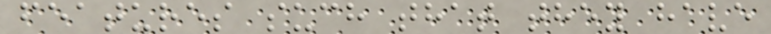features such that they have
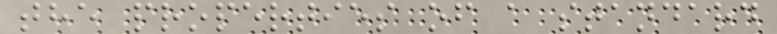the properties of a standard
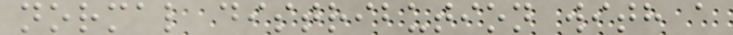normal distribution with a
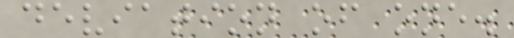deviation of one.
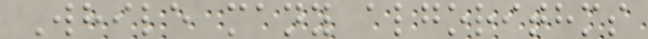While many algorithms
